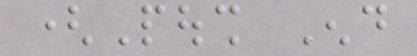(Poush End
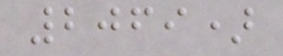2069)
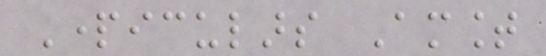Particulars Amount
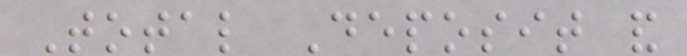Total Deposit and
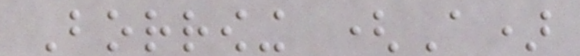Borrowing (A)
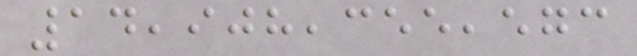14,908,355,573
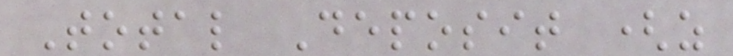Total Deposit (as
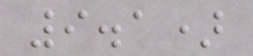9.1)
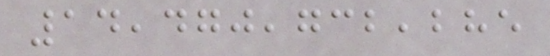14,470,732,285
